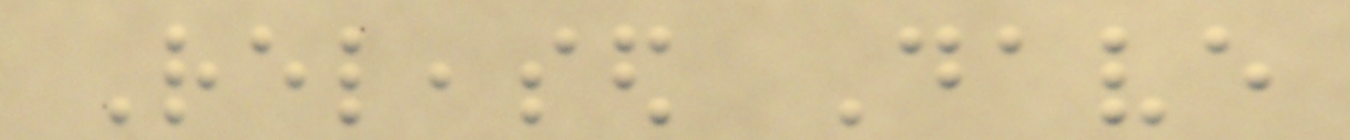Released Dave
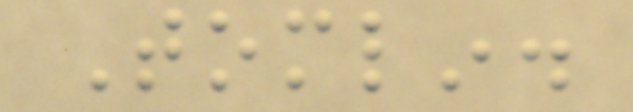Tomlin.
